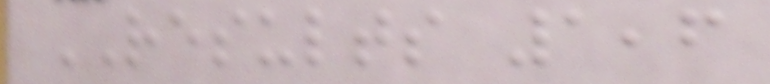RESULTS 1,6
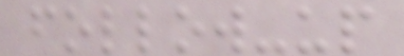follow-up
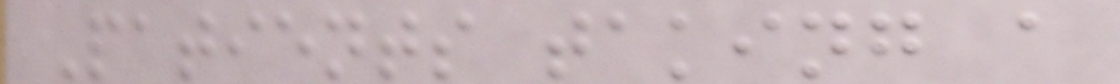Patients taking a
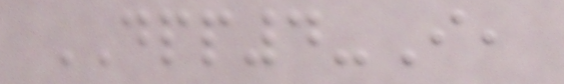DPP4-I,
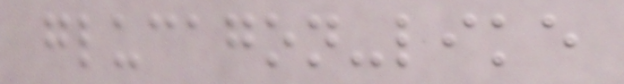glucagon-like
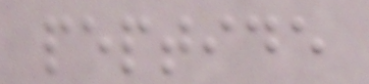peptide
